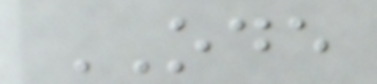ODE
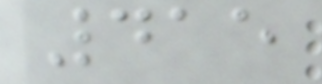415
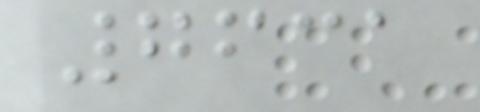7631
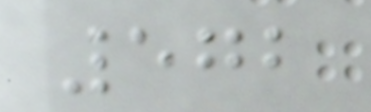572
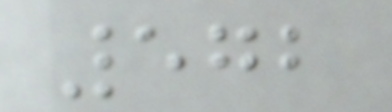572
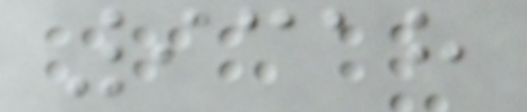9318
